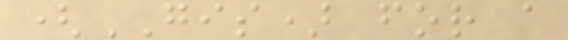(GIS) for a
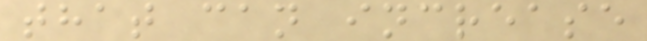that can increase
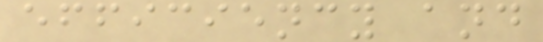efficiency and
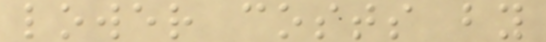lower costs by
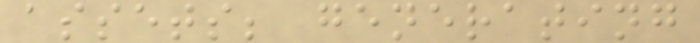assets; generating
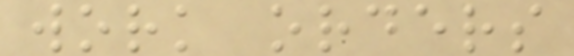work orders
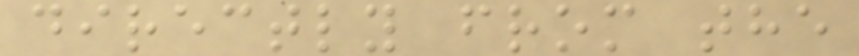directly from the
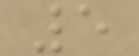5
